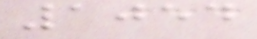1054
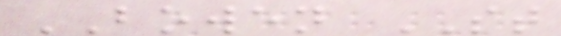BOWEN ST
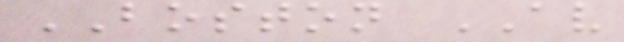BOSTON AV
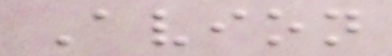Avion
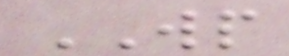WP
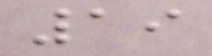19
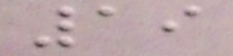19
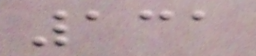131
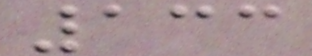133
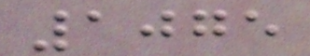1075
